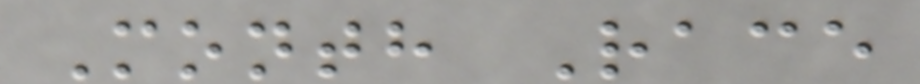Month Race
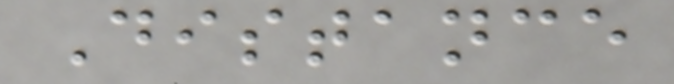Distance
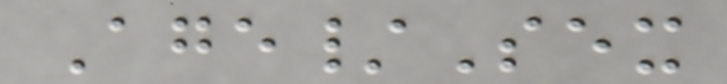Age/Sex
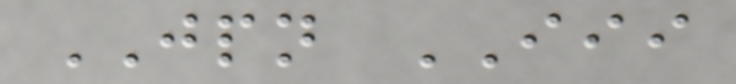JPN III
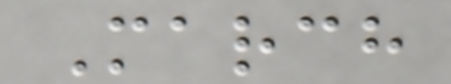March
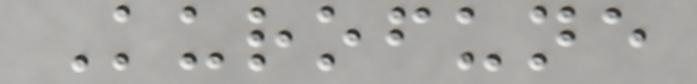Kurofune
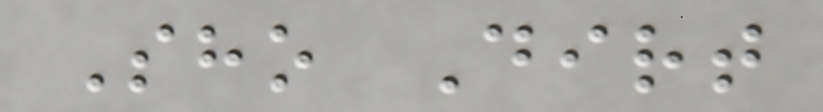Sho Dirt
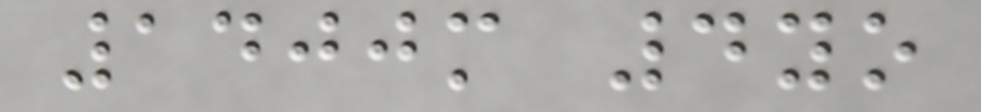1400m 4yo
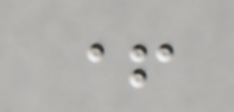+
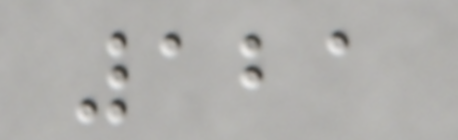121
